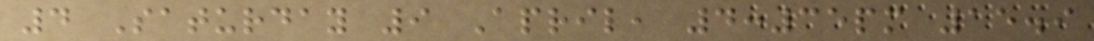4 Saturday 9 April, 4:35pm 15.9
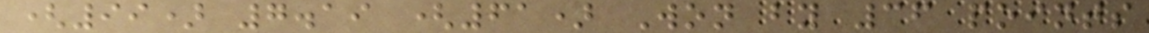(99) 7.19 (61) Won by 36 points
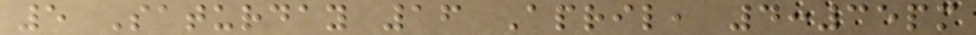5 Saturday 16 April, 4:35pm
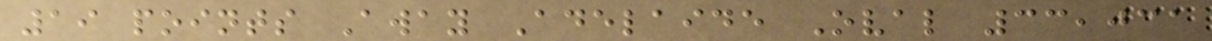19 points Away Adelaide Oval 33,031
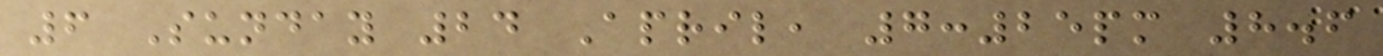6 Sunday 24 April, 7:25pm 8.6
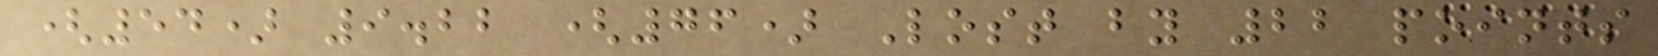(54) 9.22 (76) Lost by 22 points
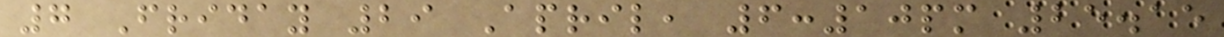7 Friday 29 April, 6:10pm 25.15
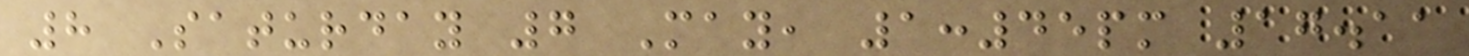8 Saturday 7 May, 1:45pm 17.11
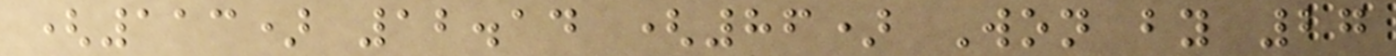(113) 12.14 (86) Won by 27
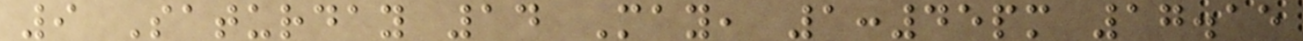9 Saturday 14 May, 1:45pm 17.15
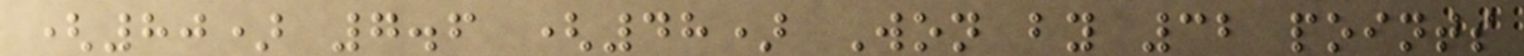(80) 7.6 (48) Won by 32 points
